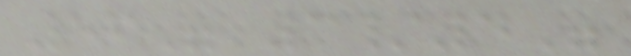56" 3/4"
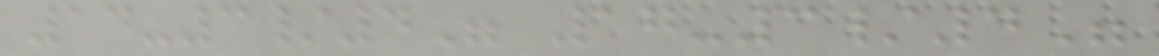14-3/4" 17-3/4"
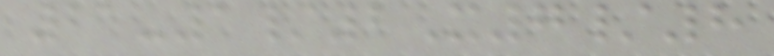21-1/2X7/8
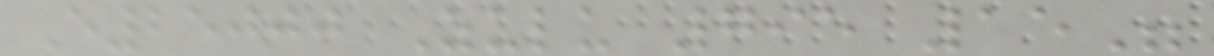E25000 Zulu 795 15"
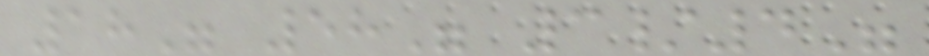18" 58" 3/4"
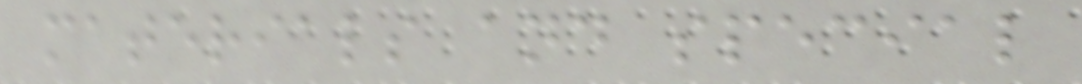materials and special
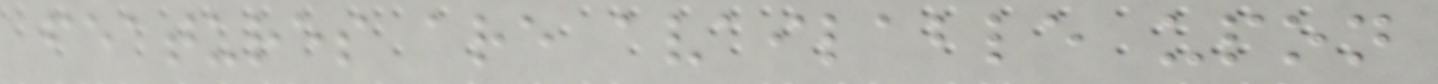features are available upon
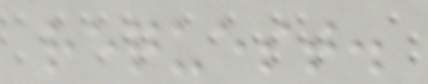request.
